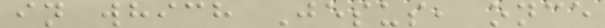in which Jesus, once
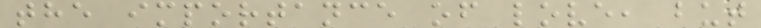the importance of love, but
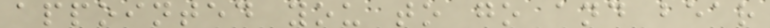appointed you to go and bear
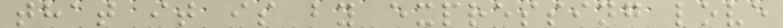that it is by expressing love
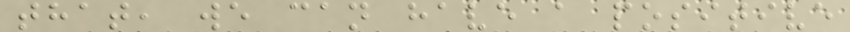that, we can have a positive
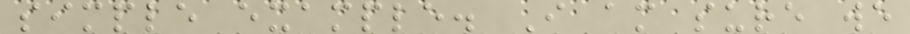simple example. I am sure we
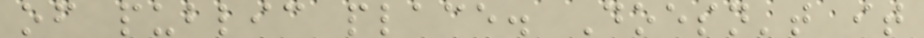of public place. Doesn't it
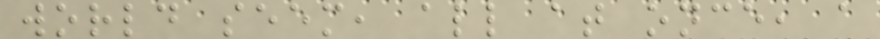world seem, all at once, a
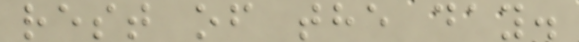rest of the day.
